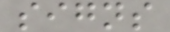signs
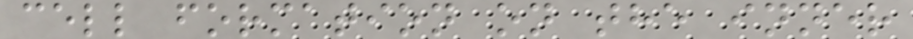cell formation on the inner
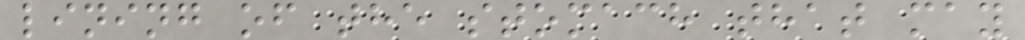lining of the stomach that may
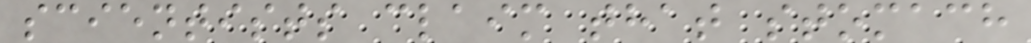scientists claim that stomach
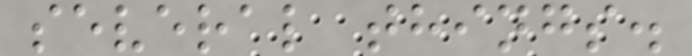several things.
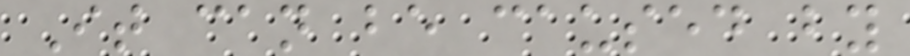It can be caused by
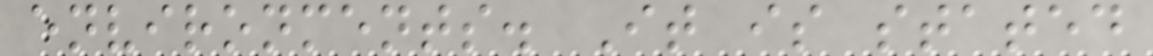environments. It is stated
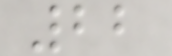22
